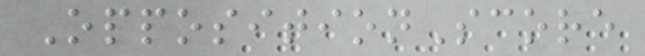OppositionScore
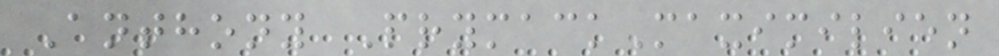Anthony PrymackMaximilien
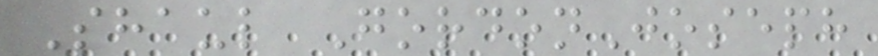Shaul GordonJoseph
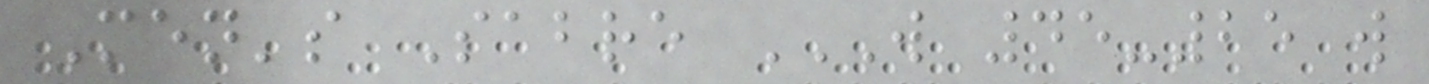Men's Sabre W 45-25 W
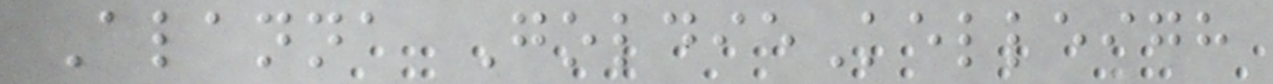Alanna GoldieKelleigh
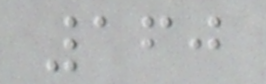160
